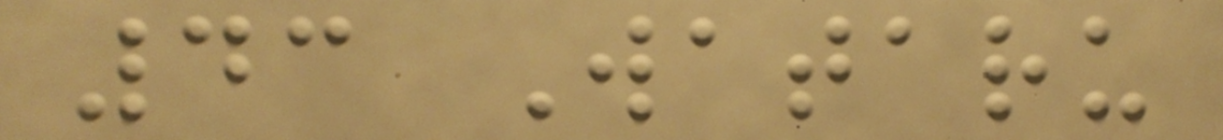43 Wataru
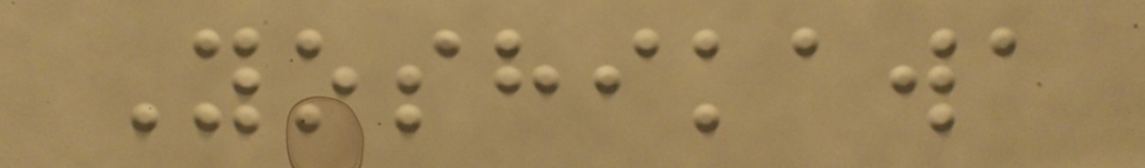Yoshikawa
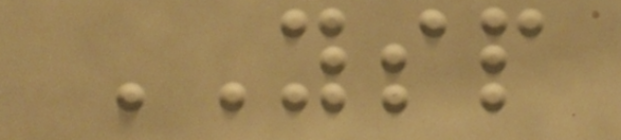YSP
